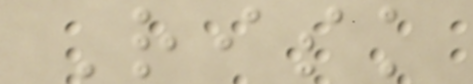Risk
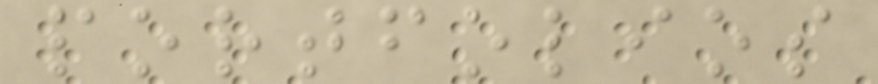portfolios
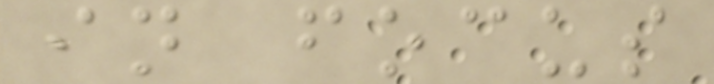in focus
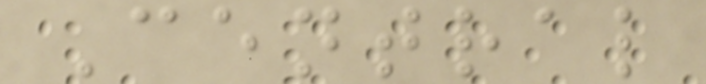Central
